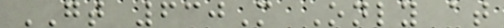GT 630M Only at
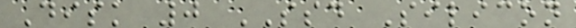Disk 0 SSD Silicon
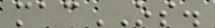macOS.
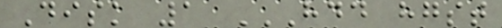Disk 1 HDD HGST
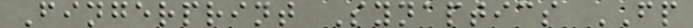Fingerprint Synaptics FP
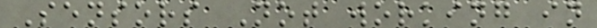Sensors Not working in
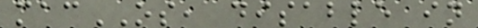macOS, disable in
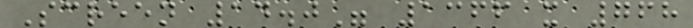Screen 14.0" 1366 x 768
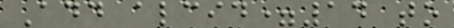Add alcid=14 to
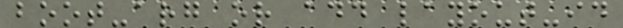boot-arg or add layout-id
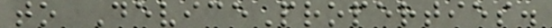to DeviceProperties.
